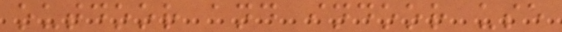outdoor and indoor use
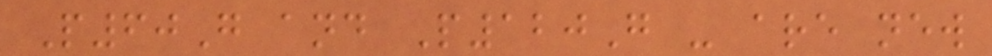P60G and P120G - are new
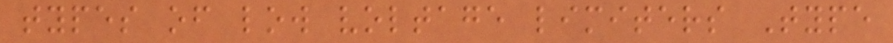types of low voltage limiters Type
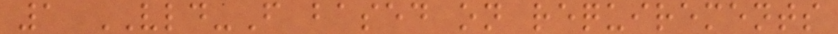1 VLD-F based on requirements
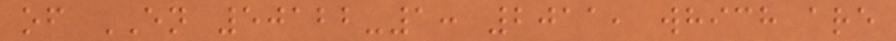of EN 50122-1: 2011, which are
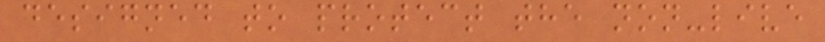designed to protect the non-live
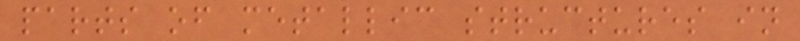parts of metallic structures in
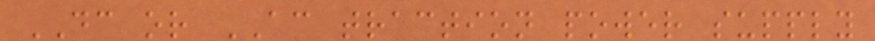DC or AC traction power supply
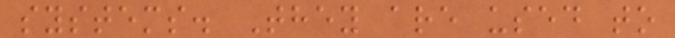systems. They are used to
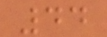44
